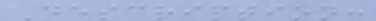Description:
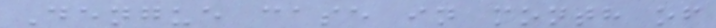Dengue case in month of
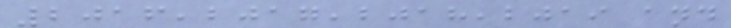2016,2017,2018,2019 and
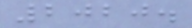2020.
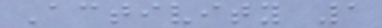Activity 1
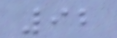92
